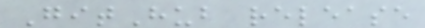GitHub release
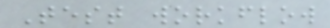Test workflow
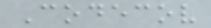Codecov
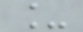_
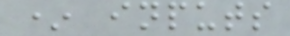* inputs
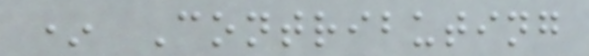* Contributing
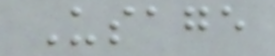Usage
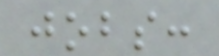jobs:
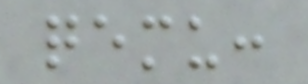qemu:
